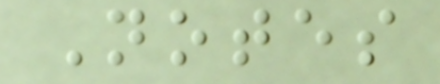Notes
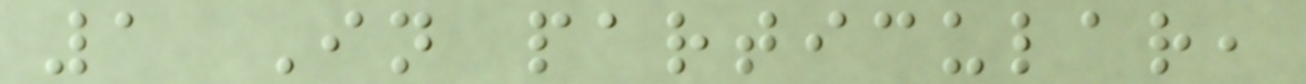1 In particular,
